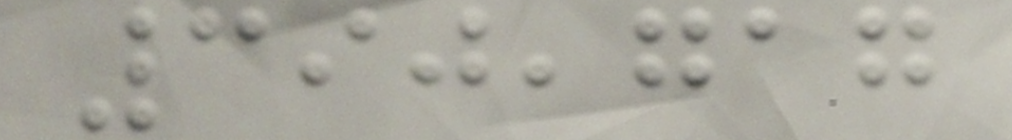390,717
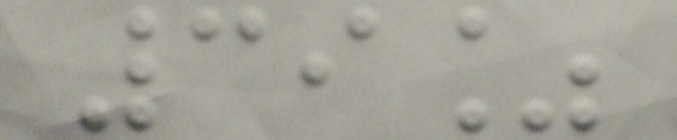39%
